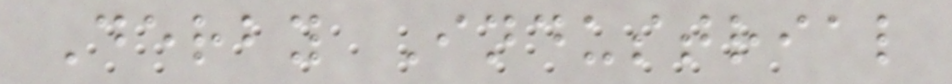Derby Industrial
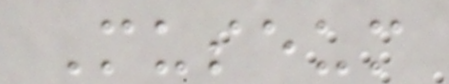Museum
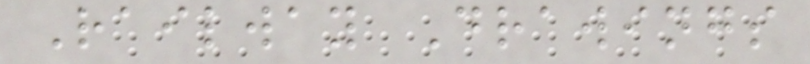Railway Drawings
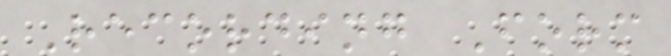Recording Form
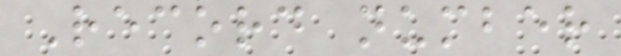Record number
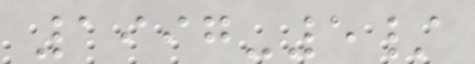1997-5/
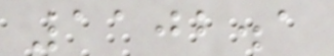1102.1
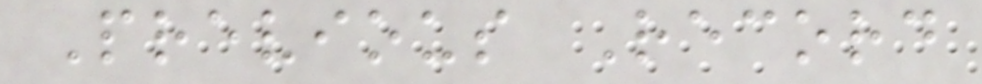Previous Record
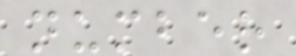number
